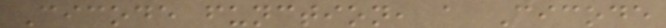Cicode function, a Cicode
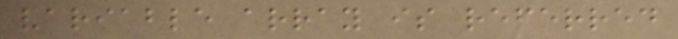variable array is referred
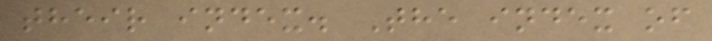their index. The index of
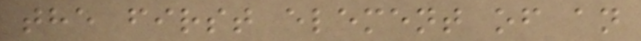the first element of an
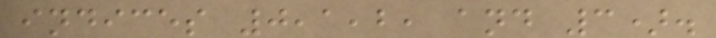indices 0,1,2, and 3).
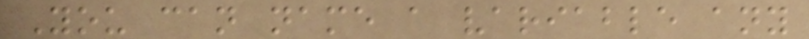You can name a variable any
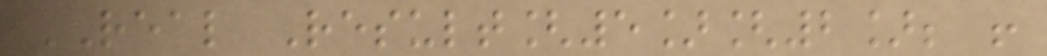REAL Result[5][2]; !
